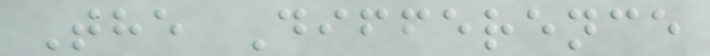The Difference
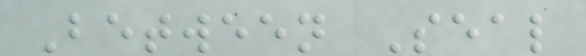Between Seal
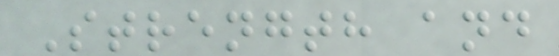Strength and
